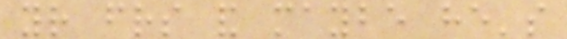your friends and maybe he's
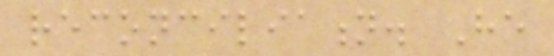reconciliation. He
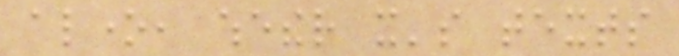alone, whether it's texts
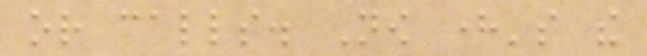or calls. Now here's the
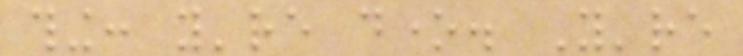thing: you're done. You're
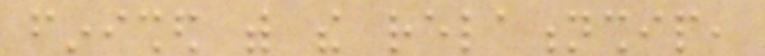finished with the relationship,
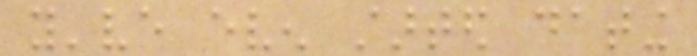you've even started dating
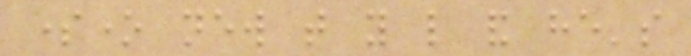someone new that you like and he's
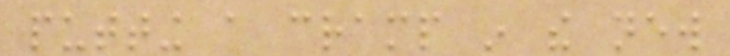putting a cramp in the new
